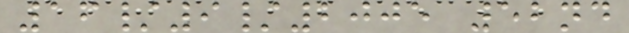16/9/2005 52nd
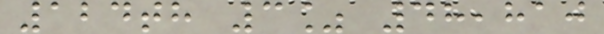124th 3% 48,810
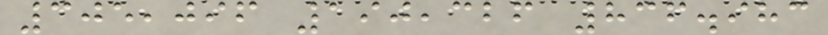305,096 190,326 836.983
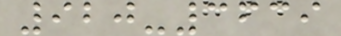920-3639
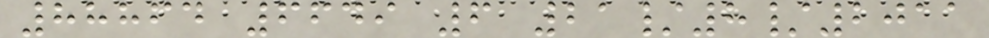88864 6649 6 21/8/2011
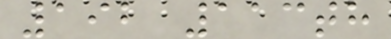192 113th
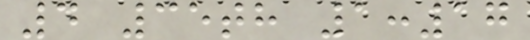4 35th 1:17
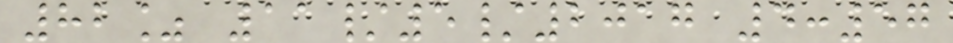82% 11/5/2017 4:57
